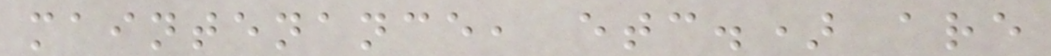maintenance, etc.) are
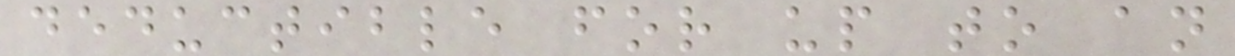deductible for up to an
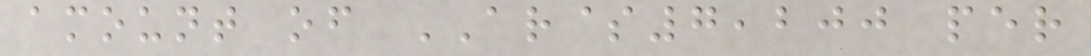amount of AR$7,200 per
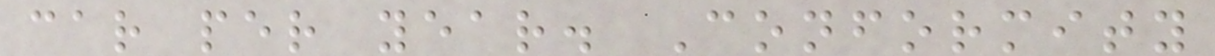car per year. Conformity
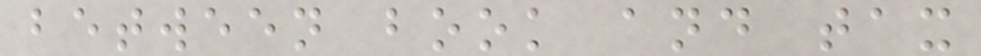between book and tax
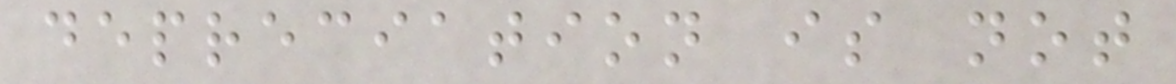depreciation is not
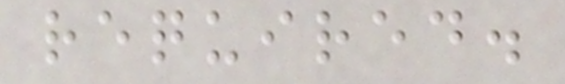required.
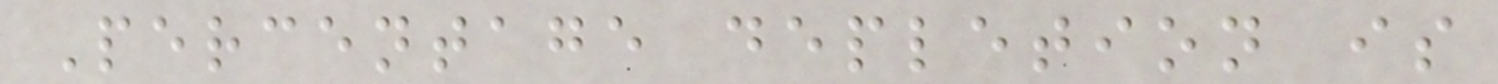Percentage depletion is
